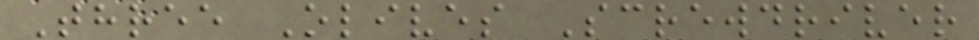Three Olives Screwdriver
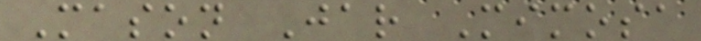Mason Jar Mimosa
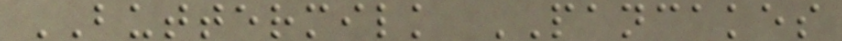BUTTERMILK PANCAKES
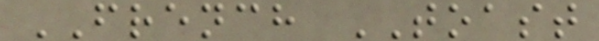FRENCH TOAST
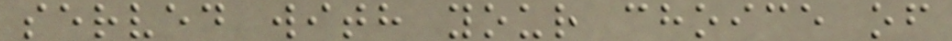served with your choice of
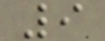9
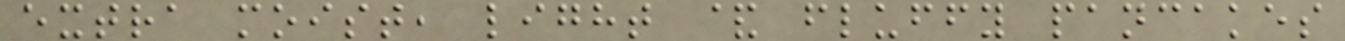extra moist, light & fluffy pancakes
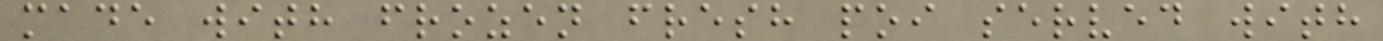made with frozen fresh poi served with
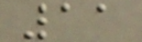11
